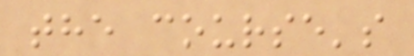the course's
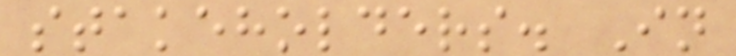stakeholders. In
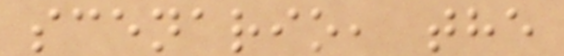scenario, the
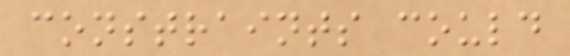constraints could
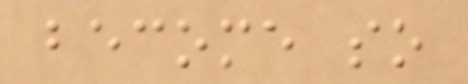become so
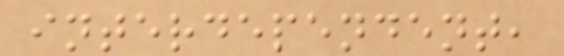interdependent,
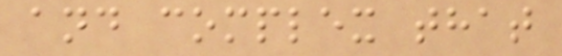and complex that
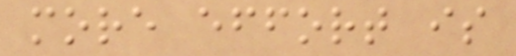more effort is
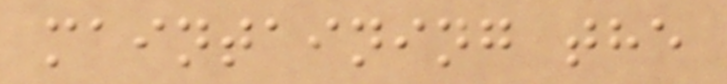maintaining the
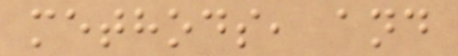methods, and
